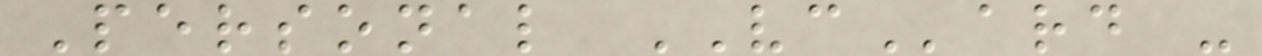Personal VCard -
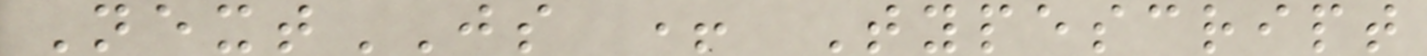NextJS + Typescript
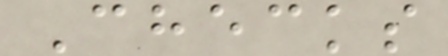Checks
